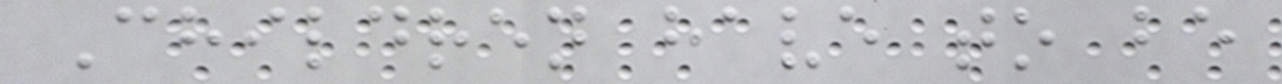Children have to be
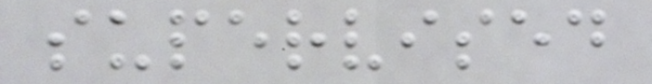supervised
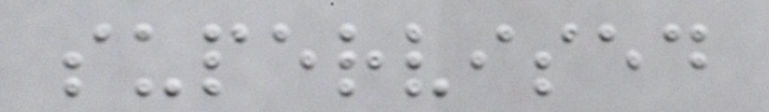supervised
